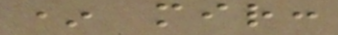* mir:
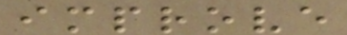improve
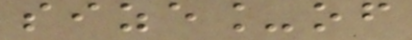size_of
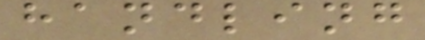handling
